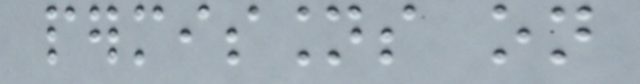permissions on
